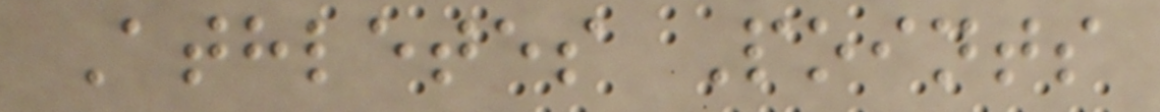Athletes Points
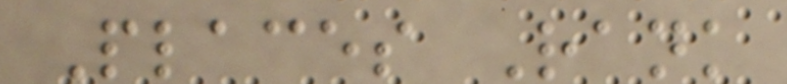Places Rank
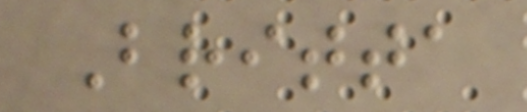Britta
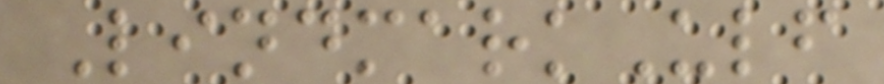LindmarkUlf
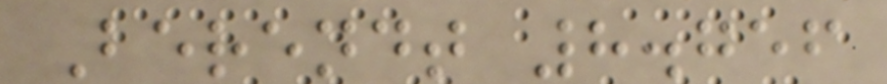Berendt 8.756
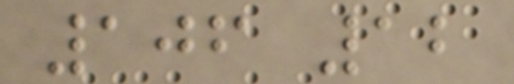106 12
